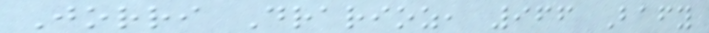Jorri Drarioz, 966 Bafy
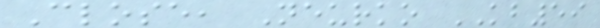Close, Neurko KB59
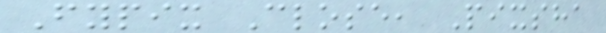Fypix Close, Pixsha
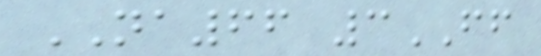NA66 3FF
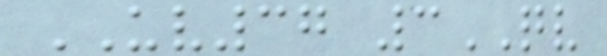UV37 3QV
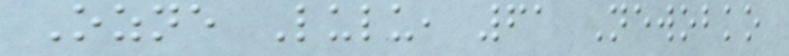Ozne Lulu, 61 Newobko
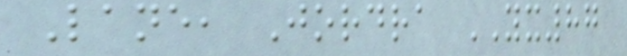Lane, Jordra YX87
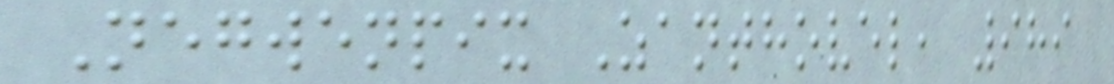Negwenpix Zanthovel, 989
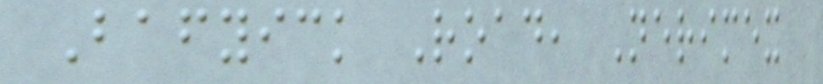Bafyick Road, Nerimex
